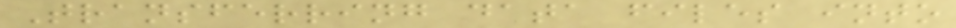Transferring data files into
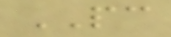PC
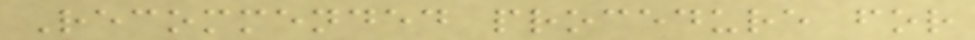Recommended procedure for
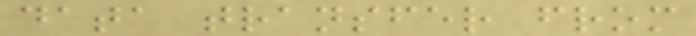data transfer from
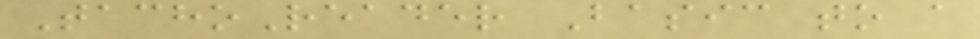TachoReader Basic to a
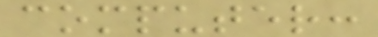computer:
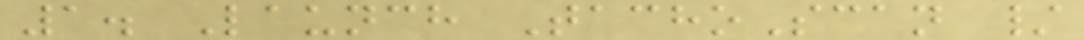1. Launch TachoScan /
